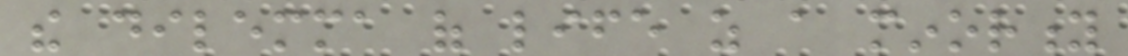the dilemma of life as a minority
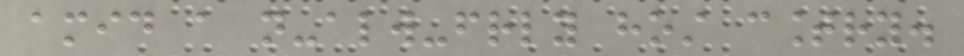amid a not-always-friendly host country.
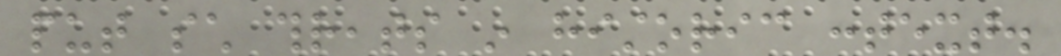put such threats in historic context.
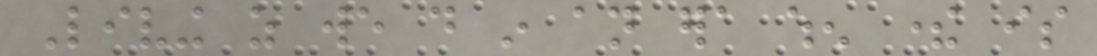Living as we do in an era when there is
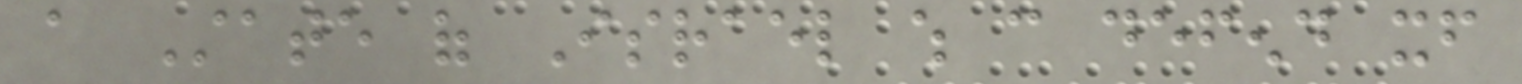a State of Israel which can defend itself
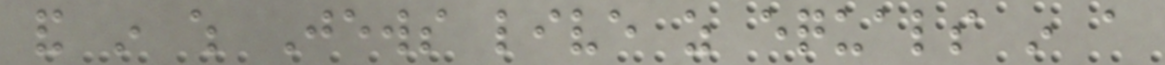and in which Jews live as equals in a
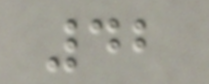42
